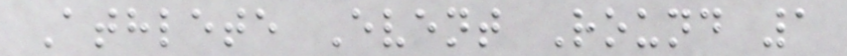Athlete Event Round 1
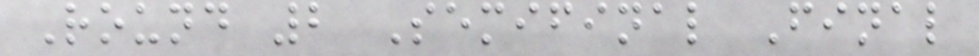Round 2 Semifinal Final
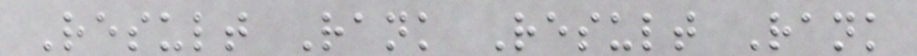Result Rank Result Rank
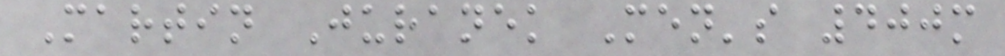Martin Juranek Men's 400m
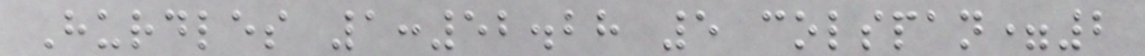Hurdles 1:52.28 5 colspan=2
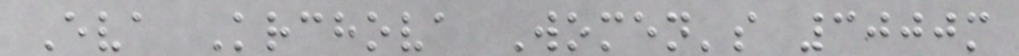Eva Krchova Women's 3000m
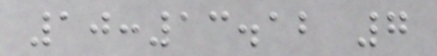10:13.12 7
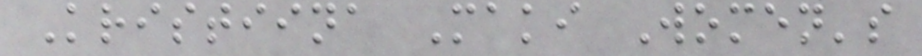Kristiina Maki Women's
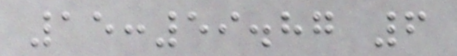15:59.87 6
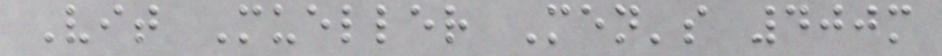Vit Mueller Men's 400m
